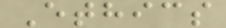Ethics
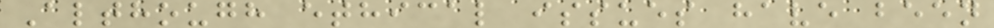Although ethical issues have been
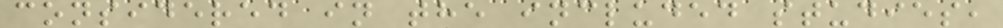considered in the included studies,
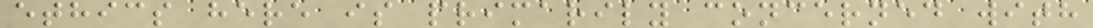ethics here is primarily concerned with
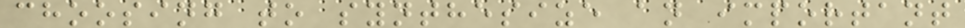choosing to synthesize an important
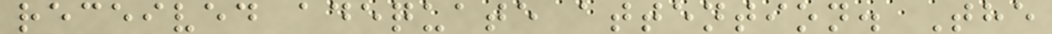received adequate attention. The
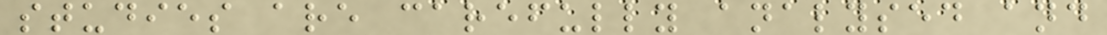studies are carefully analysed and
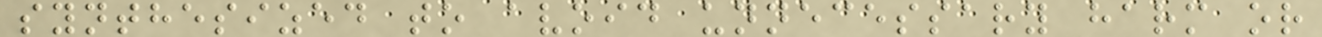synthesized to avoid unnecessary harm or
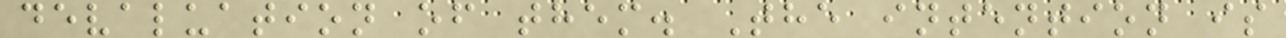devaluation of them. The intention is
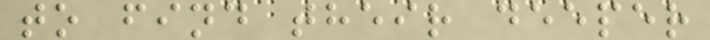to find their deeper
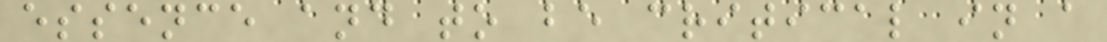essence and to be critical in a
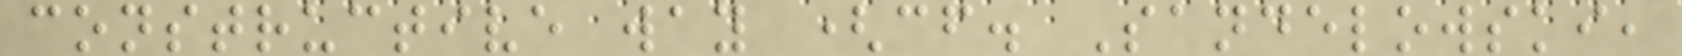constructive way (cf. Sandelowski,
